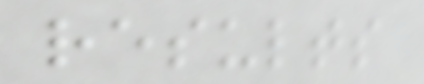results
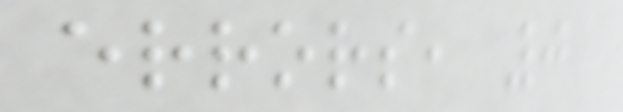errors, 0
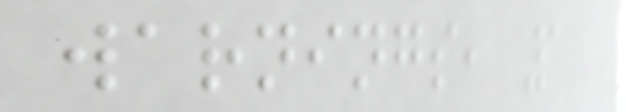warnings, 1
